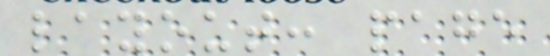layout: page
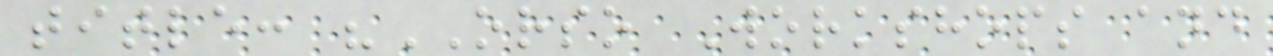title: "ORSO Workshops and
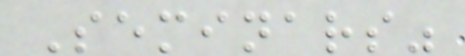Seminars"
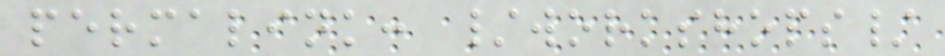permalink: /workshops/
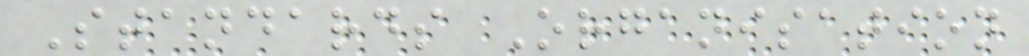Standards Organisation
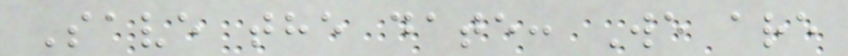Save the date: We are
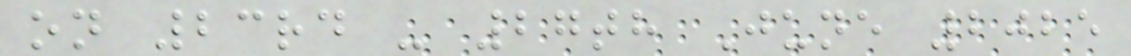on 23rd - 27th June 2025
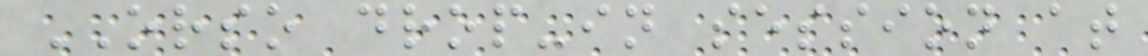ORSO drop-in session at
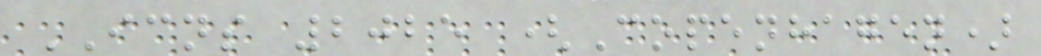ICNS 2025 (Copenhagen)
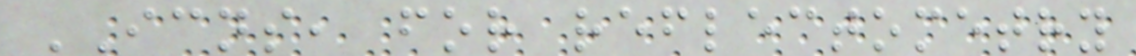ICNS, for reflectometry
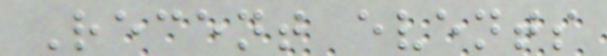Recent events
